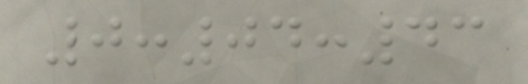0:04:43
